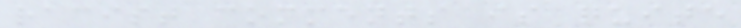racist comments is quite
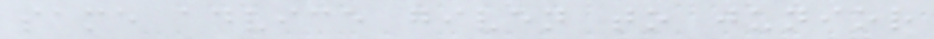same advice given to junior
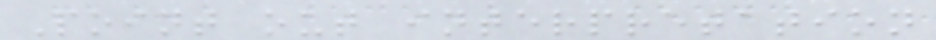Point out interpretation
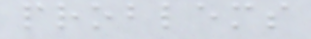problems
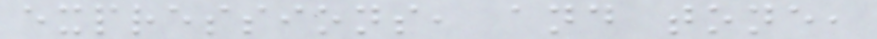expressions, and tone,
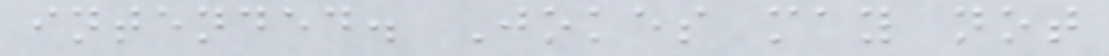intended. Jokes may not
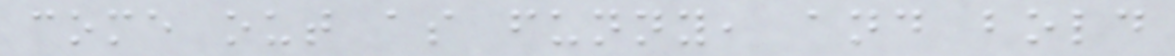come out as funny, and bold
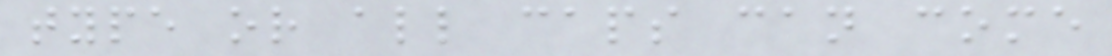type or all caps can come
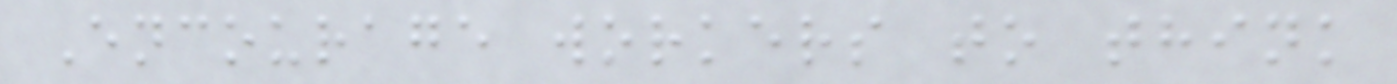Encourage workers to think
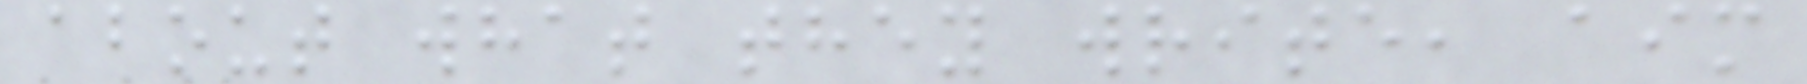about what they write, aim
